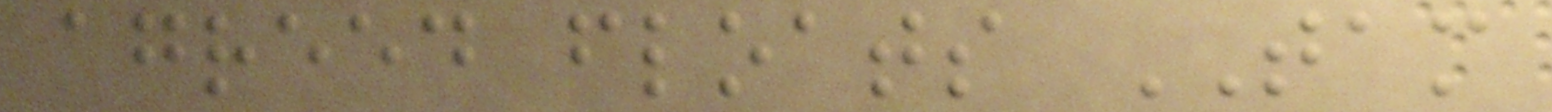agreed floats TAM
